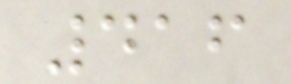416
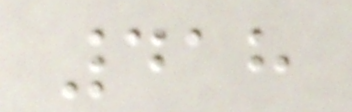418
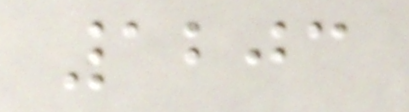1203
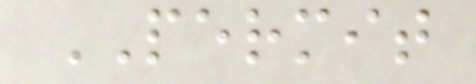PERMIT
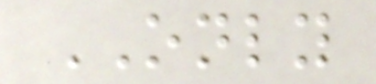ONLY
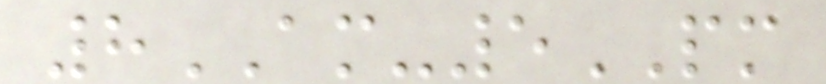8AM-5PM
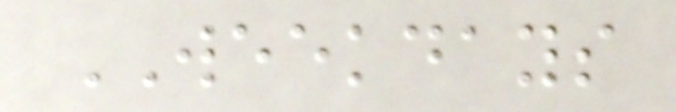WEEKDAYS
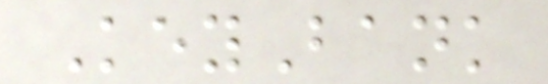KeyBank
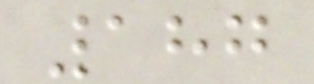187
